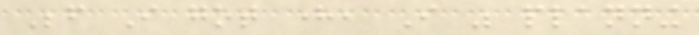Before I got here, I was planning
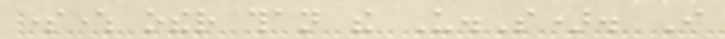somewhere other than the U.S). I
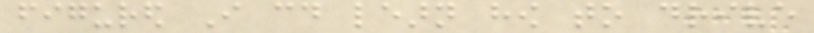figured I could learn how to drive
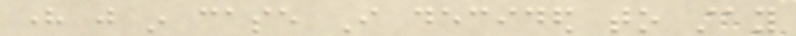here just in case I decided to stay
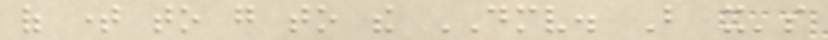of time to go to the DMV. But it's
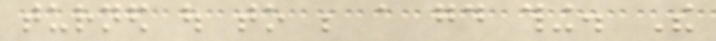turned out to be a good thing. The
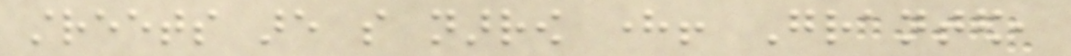streets are so narrow here! Granted,
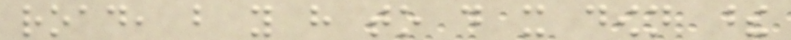road, but you have to do it down these
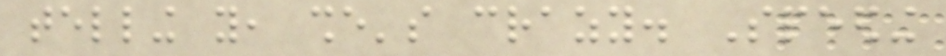telling you, she's crazy. Speeding
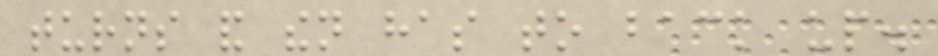turns and then has to back up.
